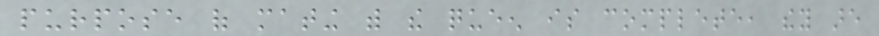purpose of mating with the queen is complete, they are
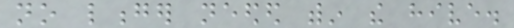no longer needed within the hive.
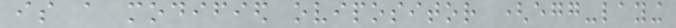is a modified ovipositor (egg-laying
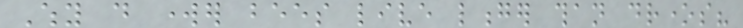Why do worker bees live longer than drones?
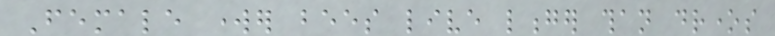Female worker bees live longer than drones
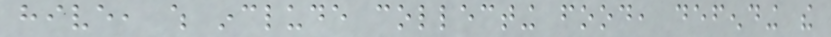hive, which include collecting food, defending the
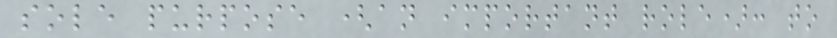sole purpose (an important role): to
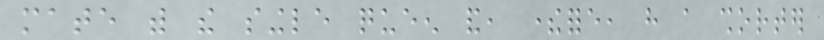mate with the single queen and, therefore, have a shorter
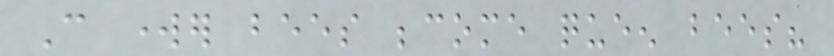Can worker bees become queen bees?
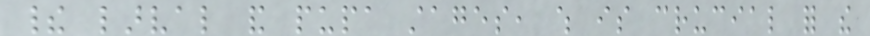their larval and pupa stages, which is crucial for the
